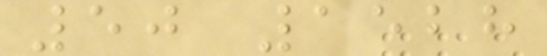50 1528
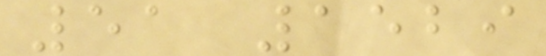51 1529
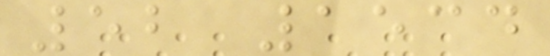52 1534
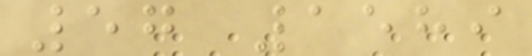57 1589
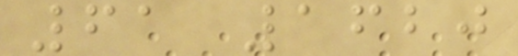61 1620
